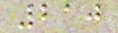210
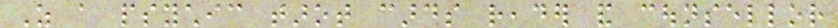As a psychic tarot cards reader and counsellor
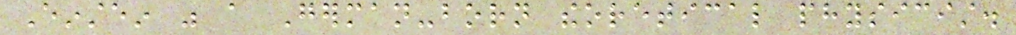Einstein was a German-born theoretical physicist.
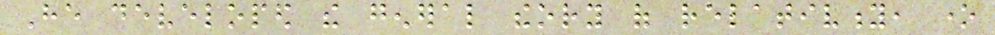He developed the general theory of relativity, one
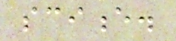science.
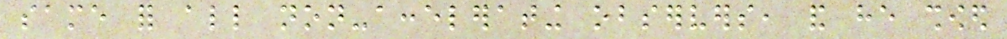same for all non-accelerating observers, and he showed
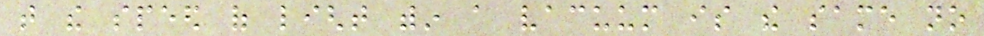that the speed of light within a vacuum is the same no
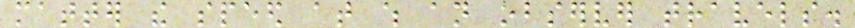matter the speed at which an observer travels.
